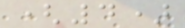(4)
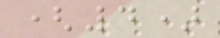(4)
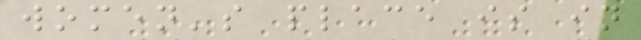women's place is in
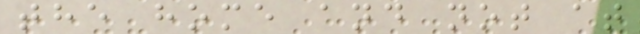the home and not at
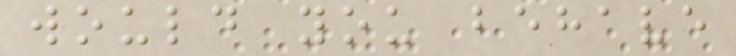would you behave
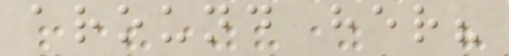around her?
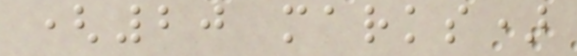(20 marks)
